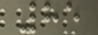85
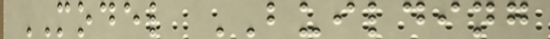MODEL BUILDING
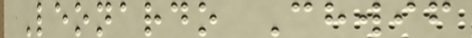Leonardo Chwif
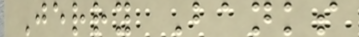Jerry Banks
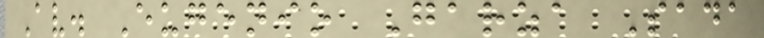Av. Eugenio Garza Sada
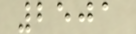2501
